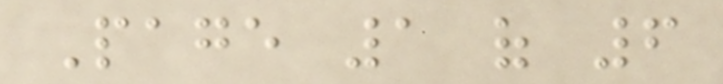Page 1 of 6
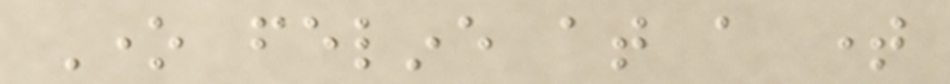One feline at a time
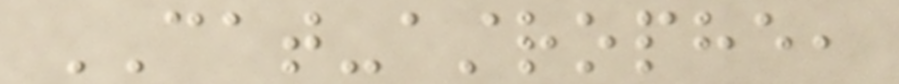CAT-astrophe,
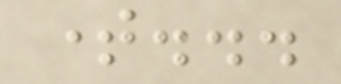time...
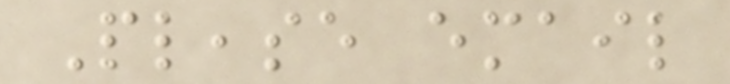Please email
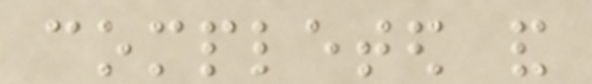completed and
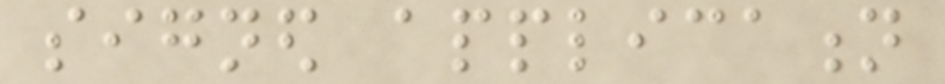signed application
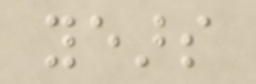years
